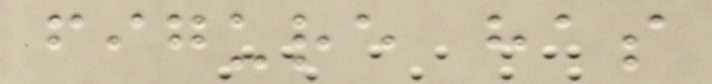figure has
